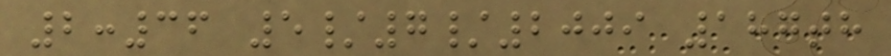2:36 5/7/2009 187th
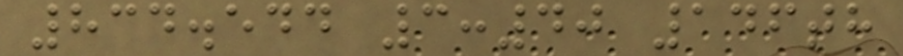834.544 3:40 146th
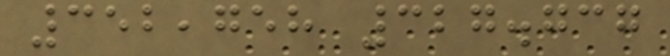352,758 327.737
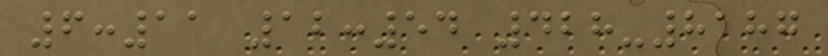6:11 12:54 428-8187
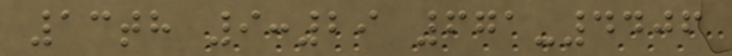13th 9:29 671-4406
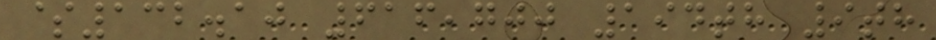$132.10 616,700 194th 9th
